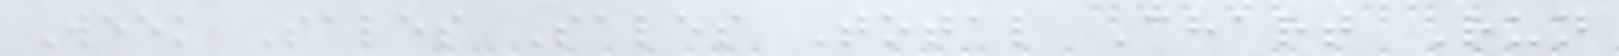Week Sales Sales Total Chart Run
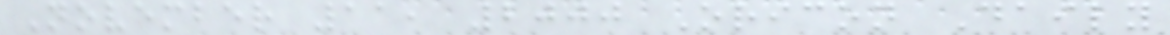November 11, 2000 Oricon Daily
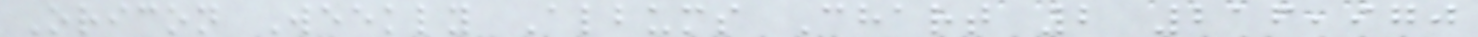Oricon Weekly Albums Chart 2 216,970
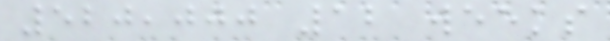520,000 12 weeks
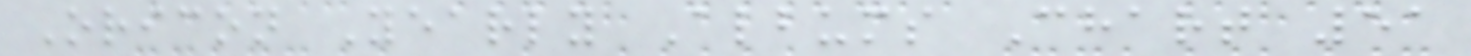Oricon Yearly Albums Chart 51
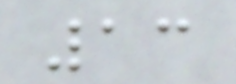13
